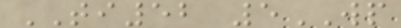TI52 5WP
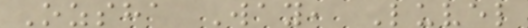Ozsha Way, Luvel
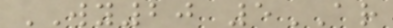WY20 5AR
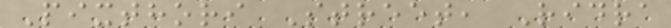Pixthori Street, Ridra
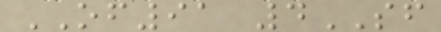OF91 4SF
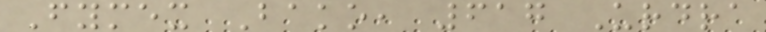Fymex Bako, 617 Urdra
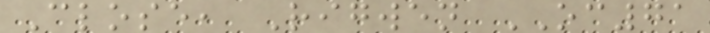Close, Rigwen OC71
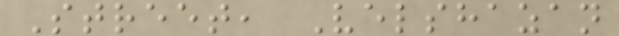Street, Velshazan
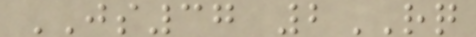JS37 2RQ
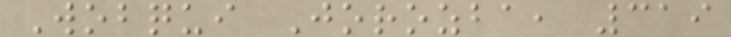Wobqui Jorozba, 319
